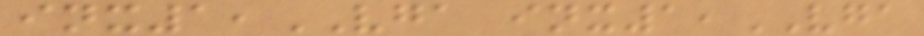inx1,VGA inx1,VGA
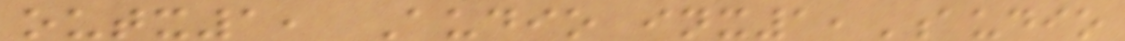outx1, Audio inx1,Audio
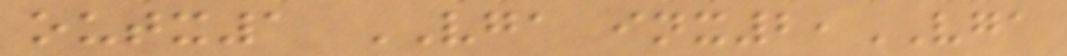outx1 VGA inx2,VGA
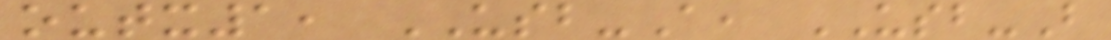outx1, USB-A, USB-B
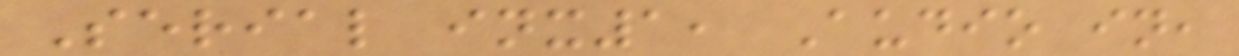Serial inx1, Audio in,
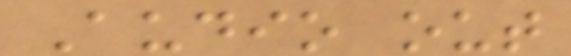Audio out
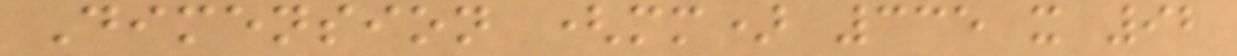Dimension (mm) 335 x 92
